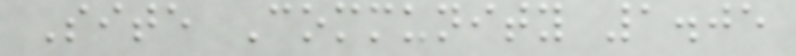Site Community 1.05
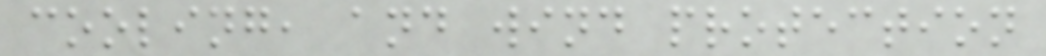cooling, and wind protection
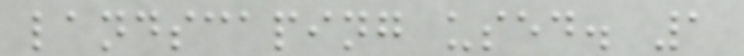landscaping used. 1
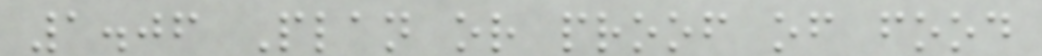1.06 Plan or proof of food
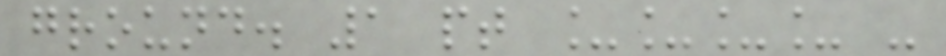ground. 1 pt ____ -
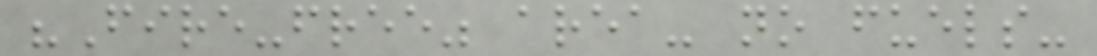"Fire-free" area- no fuels-
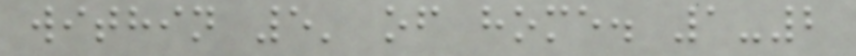within 5' of home. 1-2
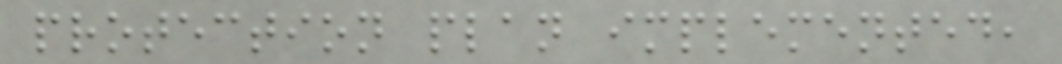protection plan implemented,
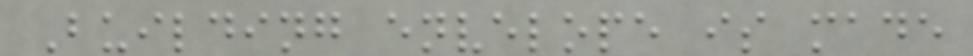Building envelope is made
